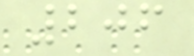206
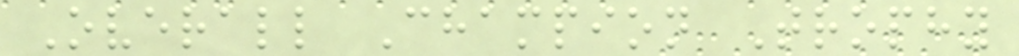Overall Champion Trophy
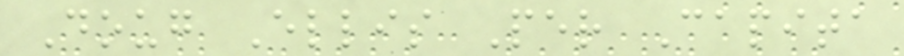Doug Ellis Per Capita
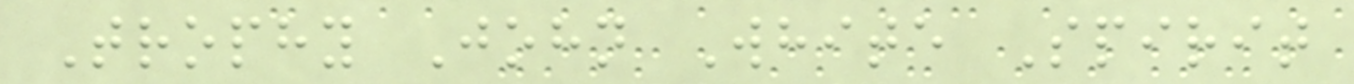Trophy John White Spirit
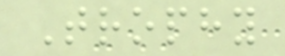Trophy
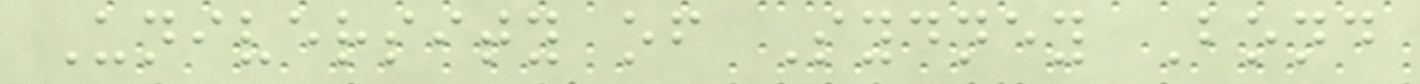University of Sydney Bond
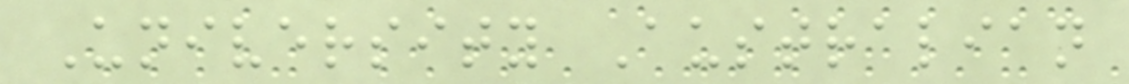University Australian
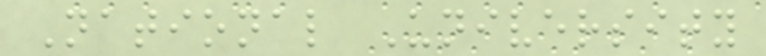National University
